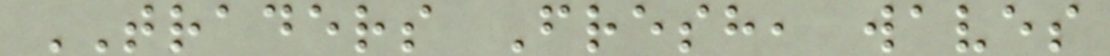TRADERS Fresh, waves
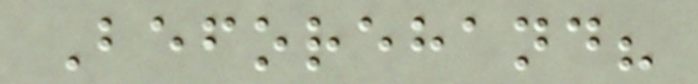Beforehand?
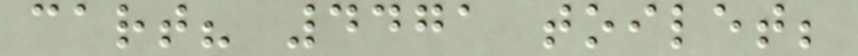cart? 4471 toilet;
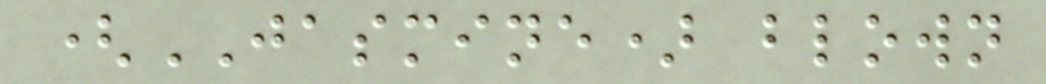(JASMINE) blown
